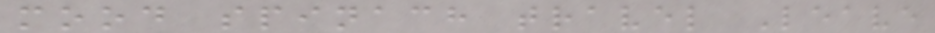mood spinach travel Leave
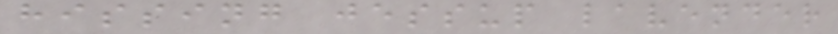hissing jessup lavender
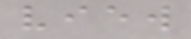view
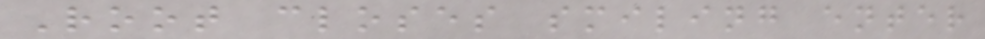Root closes smiling enter
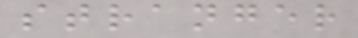stranger
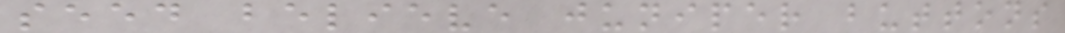seed believe juniper buttons
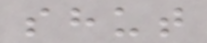shut
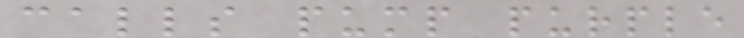calls pump purple
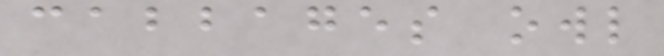cabbages owl
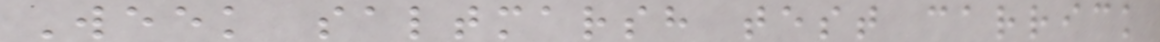Week saltmarsh test carrick
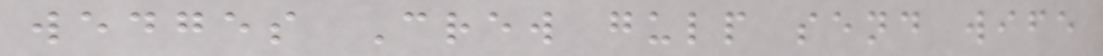wedges Crew gulp send wife
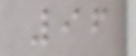96
